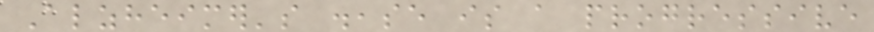Alzheimer's disease is a progressive
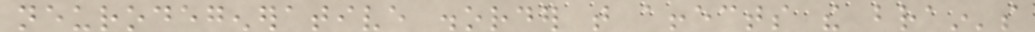neurodegenerative disorder that affects the brain's
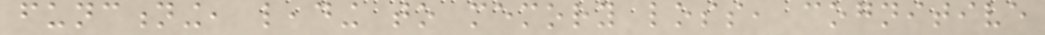functioning, leading to memory loss, cognitive
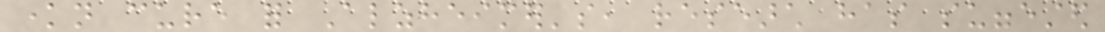known cure for Alzheimer's, research has suggested
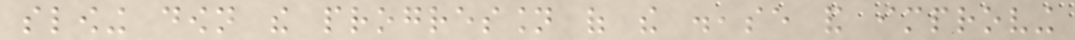slowing down the progression of the disease and improving
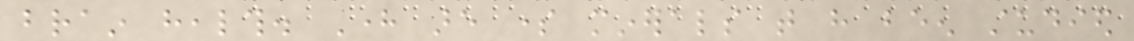brain health. Here are some minerals that have been studied
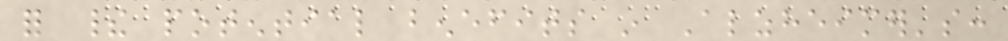for their potential benefits in Alzheimer's:
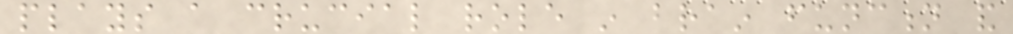plays a crucial role in brain function and
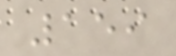159
